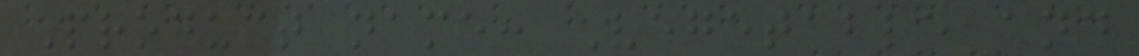Product name: Vegetable and
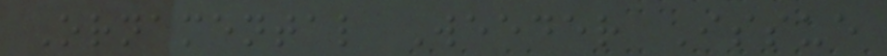Ornamental Weeder Issue
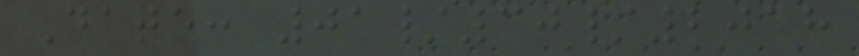Date: 01/30/2018
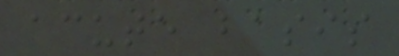acute basis
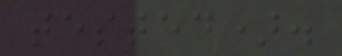tested).
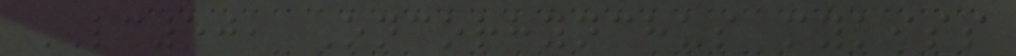LC50, Oncorhynchus mykiss
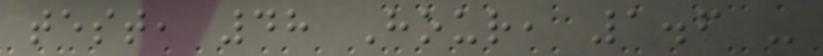test, 48 Hour, 1.6 -
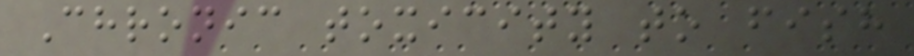Chronic toxicity to fish
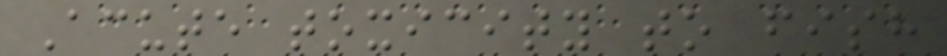Acute toxicity to fish
